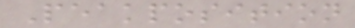Peakposition
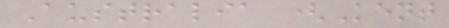Australia (Kent
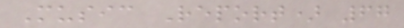Music Report) 67
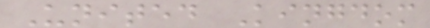United Kingdom
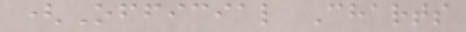(Official Charts
